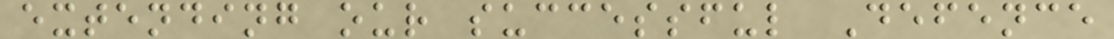extending our successful Defence
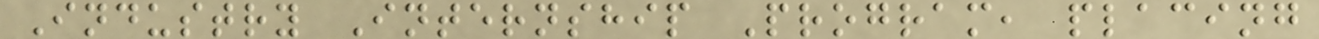Industry Internship Program, placing
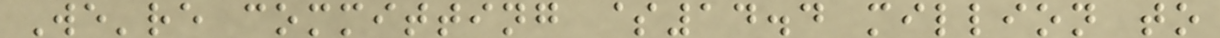We're committing $14.4 million to
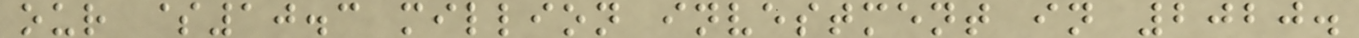our $10.3 million investment in 2020.
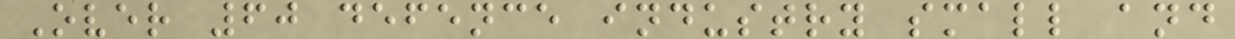Over 60 defence industry small and
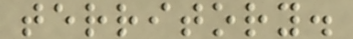territory.
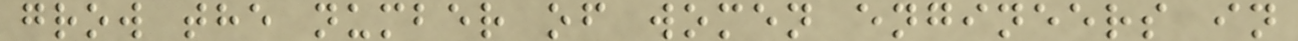grow the number of women engineers in
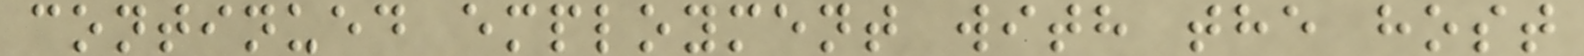continued employment with the host
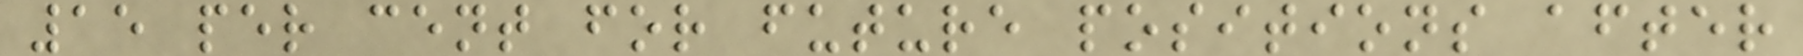15 per cent for future positions after
